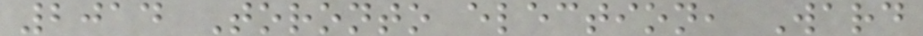2014 Toronto election, Ward
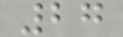27
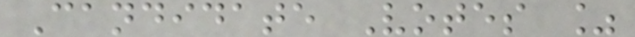Candidate Votes %
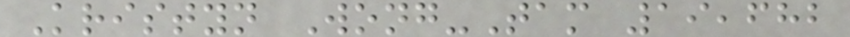Kristyn Wong-Tam 19,682
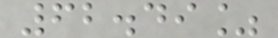62.49%
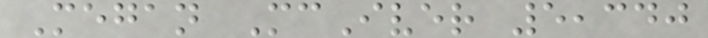Megan McIver 5,340
